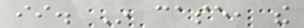ii. In case, the
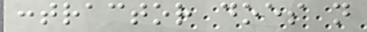contractor does not
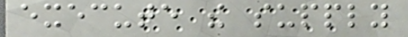execute the supply
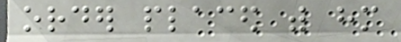order placed with him
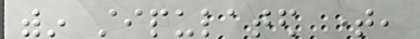within stipulated time,
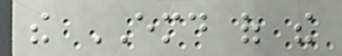the EMD of the
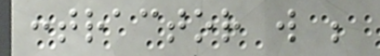contractor will be
